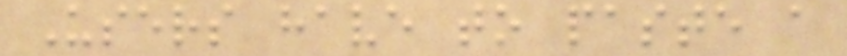Users have to paste a
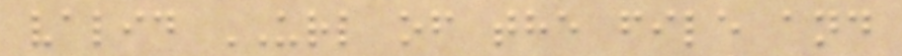valid URL of the file and
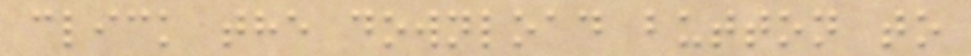click the download button to
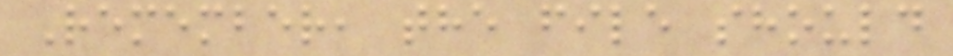Remember, the file should
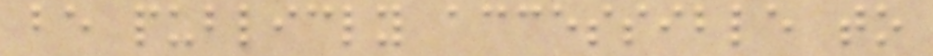be publicly accessible to
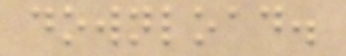download.
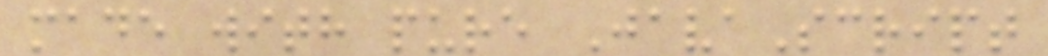made with pure JavaScript
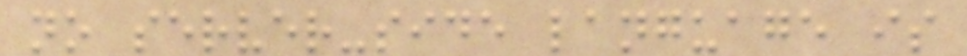no server-side language is
